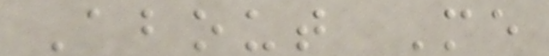About Me
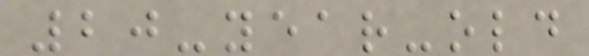20-year-old
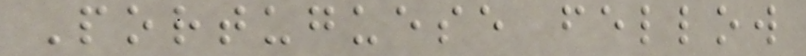Portuguese fellow
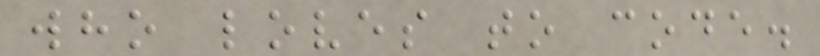who loves to code.
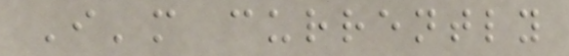I'm currently
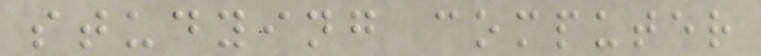studying computer
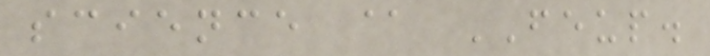science @ FEUP.
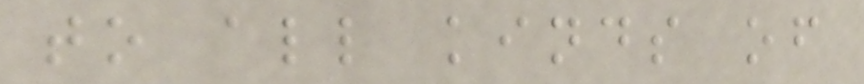to all kinds of
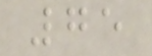75
